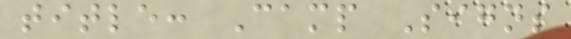title: Camp Signs
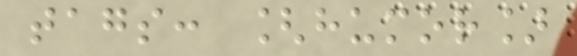tags: [humor]
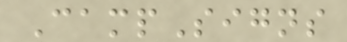CampSigns
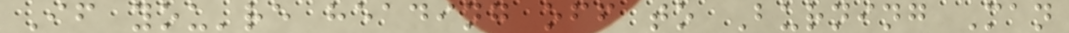If you're heading off to Burning Man
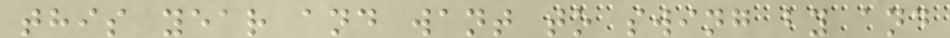this year and want to swing by and
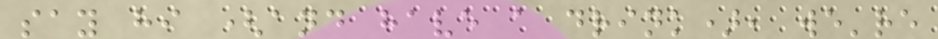say hi (and have a drink), we're
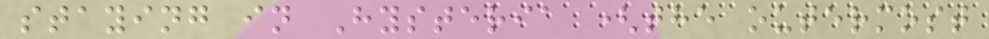staying in Hysteria (the outermost
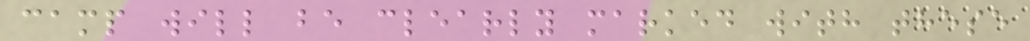camp will be clearly marked with these
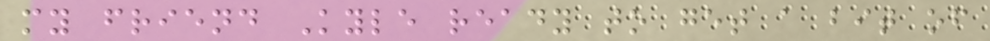my friend Kyle ready to get a bit of
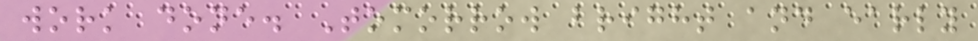work done. Tomorrow bright and early
